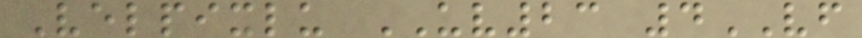Velpixlu UV23 4VF
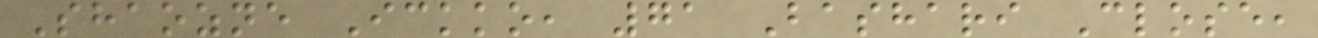Shaozne Ickko, 71 Bashari Close,
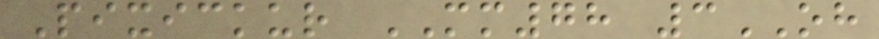Pixickur MM78 3OH
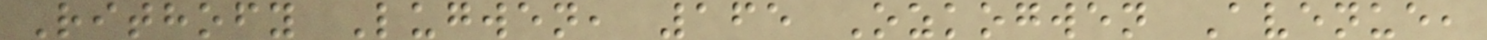Rithofy Lugwen, 165 Ozkogwen Avenue,
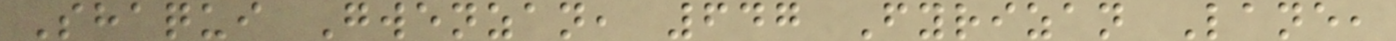Shaqui Gwenzan, 647 Fyrizan Lane,
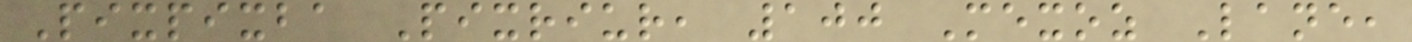Pixpixba Pixriur, 100 Mexoz Lane,
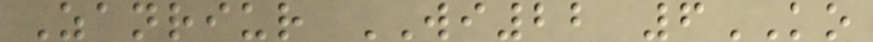Zanriur WI22 6KO
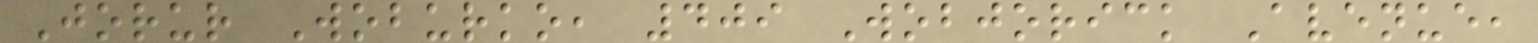Jorur Woburko, 409 Wobjorick Avenue,
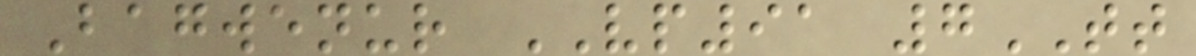Bagwenur VP91 7TT
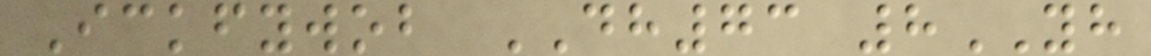Ickfywob DH73 8YH
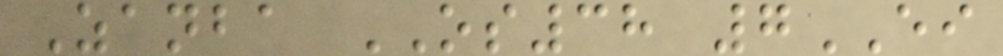Zanba OS38 7EI
